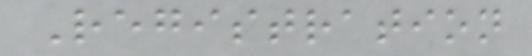Registration
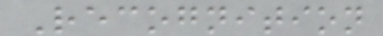Recognition
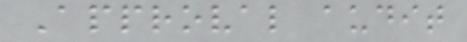Approval audit
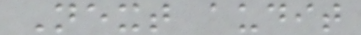Next audit
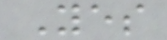Yes
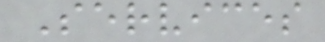Services
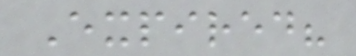Expired?
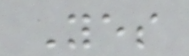Yes
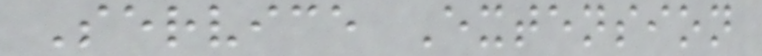Service Extension
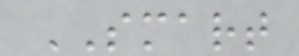SMART
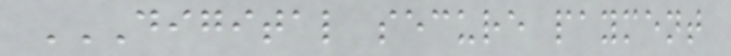DIGITAL SECURE PAYMENT
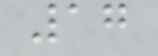17
